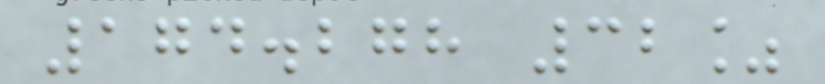174.278 32%
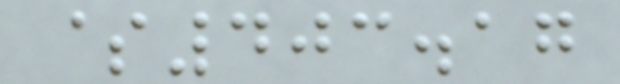$403.17
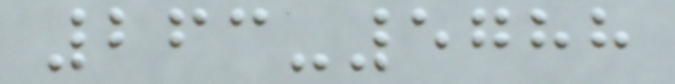263-5788
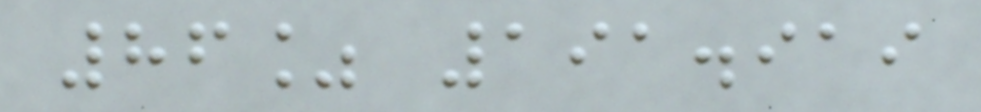86% 191.919
